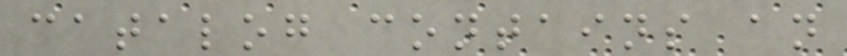catalog contains an
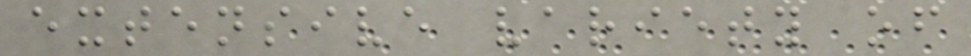extensive variety of
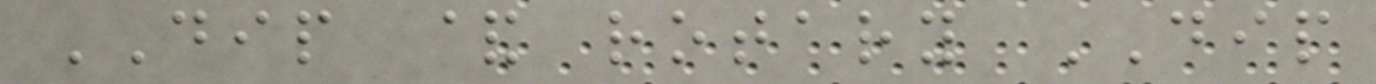DIP & rotary DIP
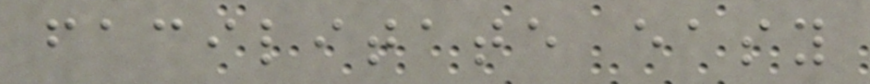facilitate easy
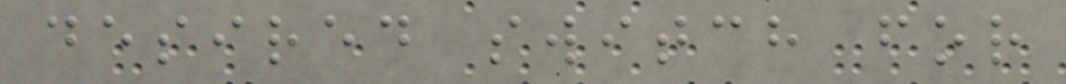desired switch for
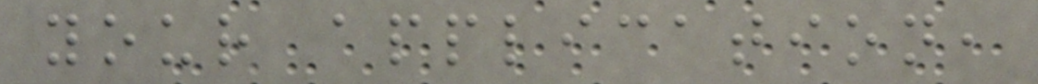your application,
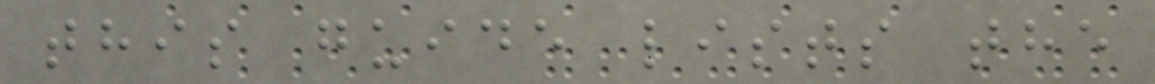this guide lists the
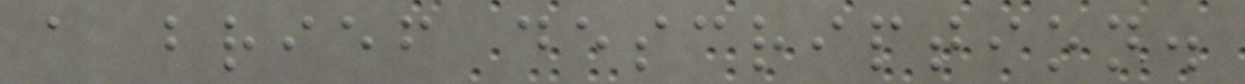a brief description.
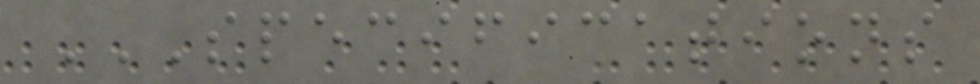SPECIFICATIONS
